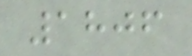1806
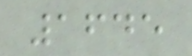1645
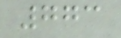773
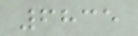6835
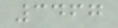3467
